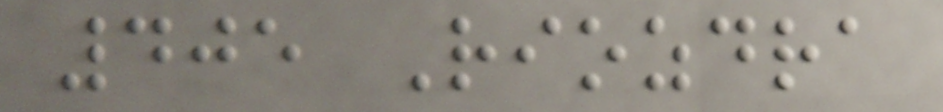405 Riozdra
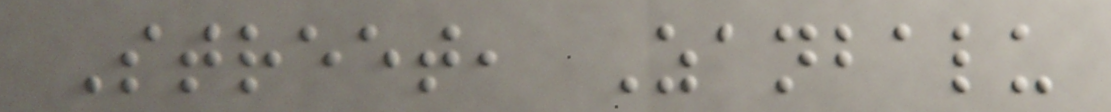Street, Zanbalu
